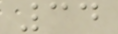34
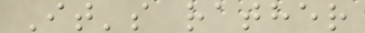It's rather
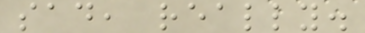sad, really.
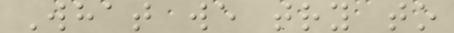What we try to
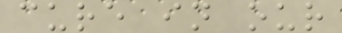cure in our
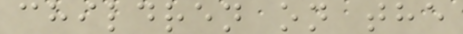children on the
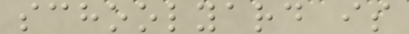schoolyard is
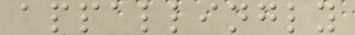appallingly
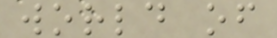world of
